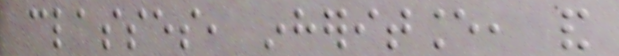classes, inheritance, and
